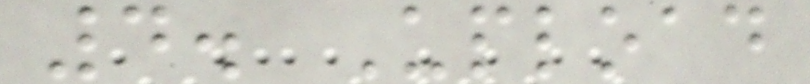4. Upload
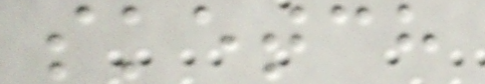sketch
